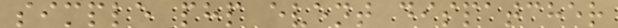simple php event dispatcher
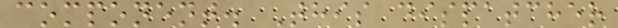component. This dispatcher
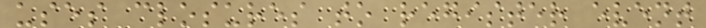uses closures to register event
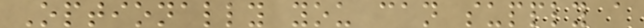Optionally you can supply a
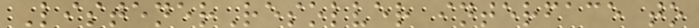ListenerResolver interface to
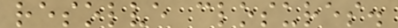resolve closures.
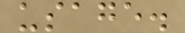usage.
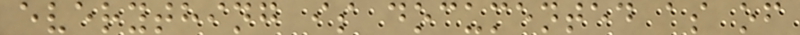everything is documented as of
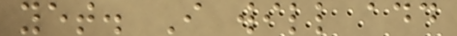yet. I will add
